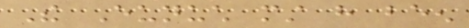The Eunuch must have been
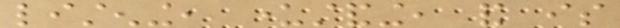listening, understanding, and is
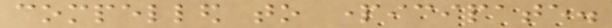compelled to participate.
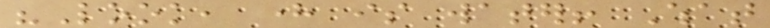"Look, here is water! What
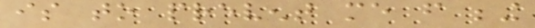is to prevent me from being
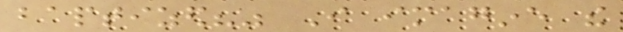baptized?" I imagine the
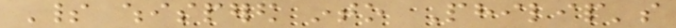Spirit whispered into Philip's
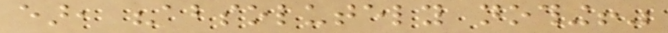ear, "absolutely nothing!"
